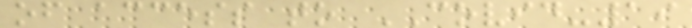of access to COVID-19
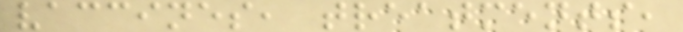vaccines, treatments,
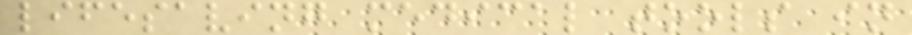lifesaving medical tools in
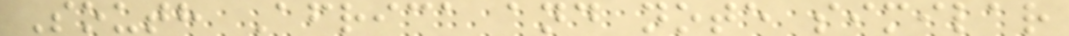South Africa and note similar
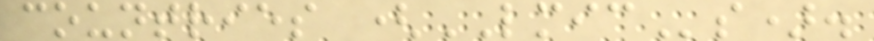countries (LMICs).
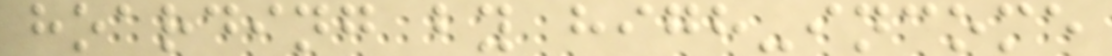hoarding by high-income
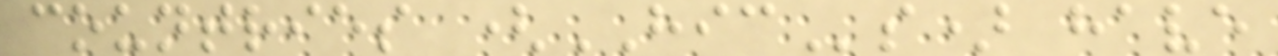countries (HICs) have
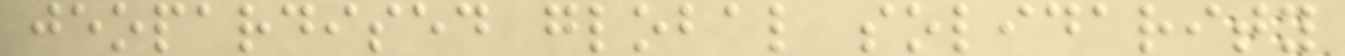jeopardised global solidarity
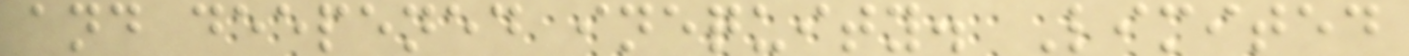and deepened inequity. Limited
